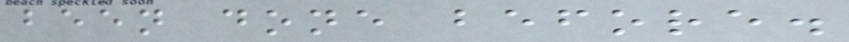been done before.
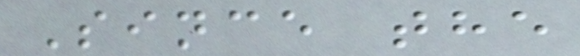Since the
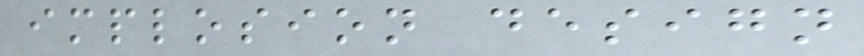implosion design
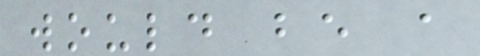would be a
